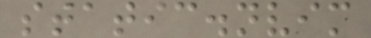static.nvim
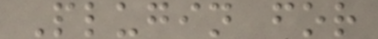Plugin for
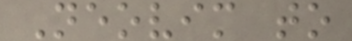Neovim to
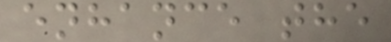enhance the
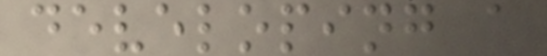developing a
